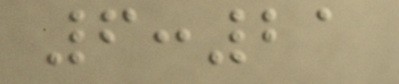6:21
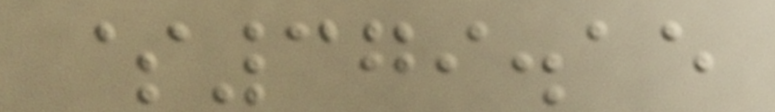$379.15
